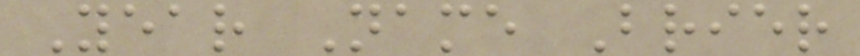Year Name Brier
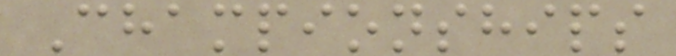Championships
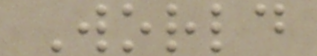World
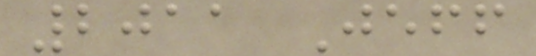2011 Jeff
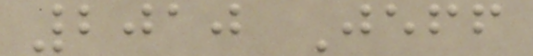2010 Jeff
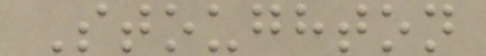Stoughton
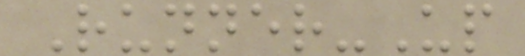Runner-Up
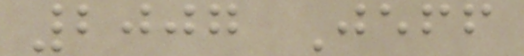2007 Jeff
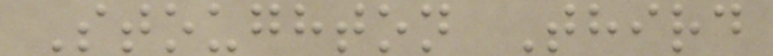Stoughton Third
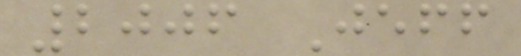2006 Jeff
